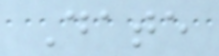Date
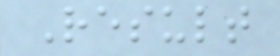Result
